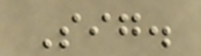Sig.
